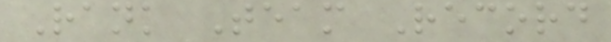Rank Team Record
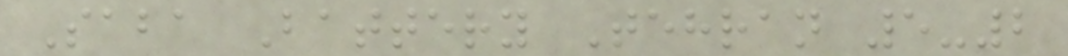Saba Battery Tehran 5-2
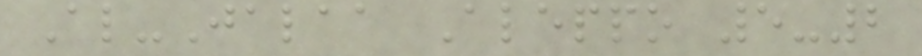Al-Jalaa Aleppo 5-2
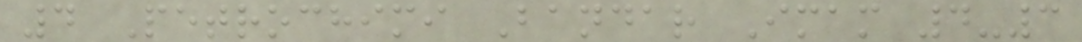4 Petrochimi Bandar Imam 4-3
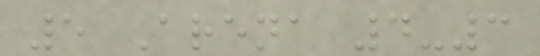5 Arena 4-3
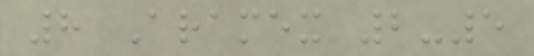8 Aramex 2-5
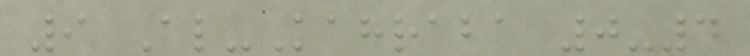9 Al-Kahraba 0-4
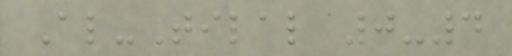Al-Tilal 0-4
